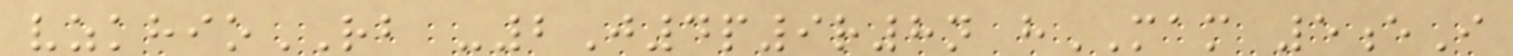vzkhioRB -2J4p9r8n hMAM 5eI
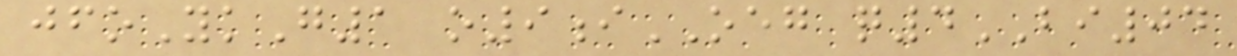jfoYkG1 o9iOEG q4BI04
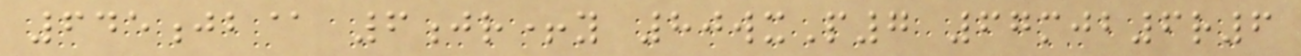645jb@ 6jr+y 80wxP7 67mjb6r6
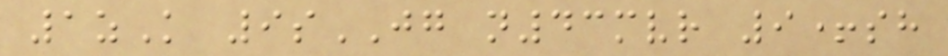1zK 9sJG n43mvr 9+sh
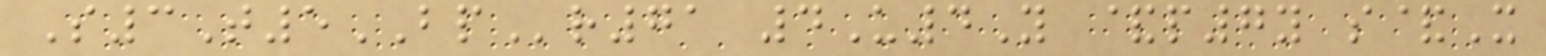S3T5BPr71 4U4Y &p7y s&X
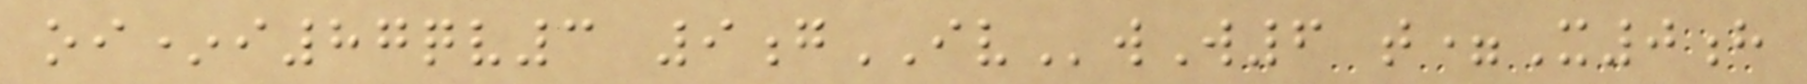oi*i87qv3 9gIVwW6 t=X0h
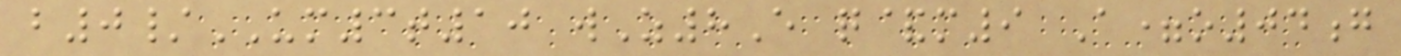b0/UM3t10 wZ8E q&m9 A=o04g
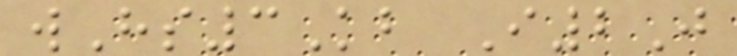wHs3Kb I2J
